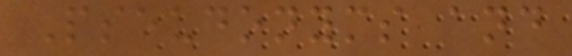Pseudonyms and
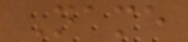Name
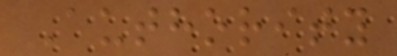Authority
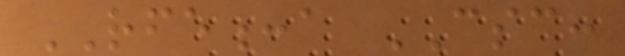RFE:a CSC:
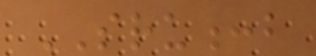SRU:b
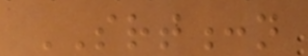SRT:n
